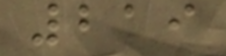219
